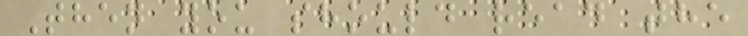Then you should read the
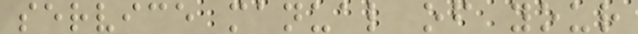service manual of your
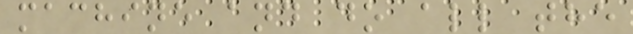machine and do all the
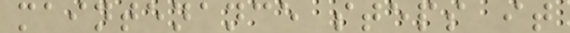maintenance steps it
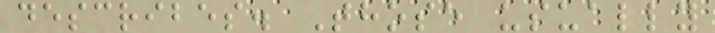describes. Those usually
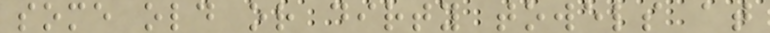some old or dirty towels at
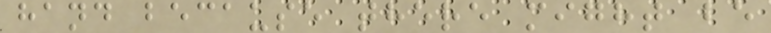hand because there might be
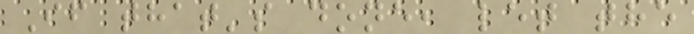If that's done, let the
